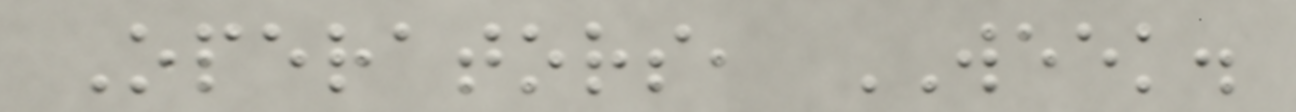Operators, WEEK.
